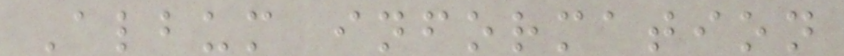Album information
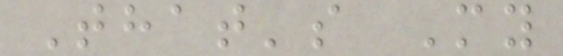That's My
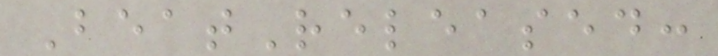BeatReleased:
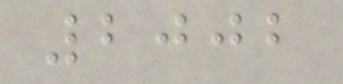2002
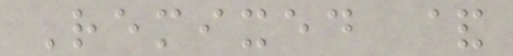Remixed &
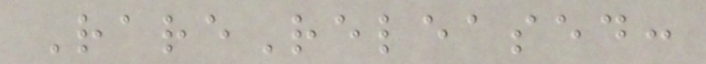RareReleased:
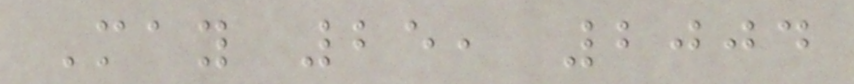May 25, 2004
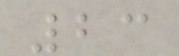23
